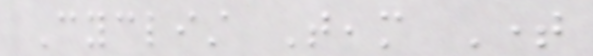Cyclist Team Time
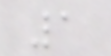1
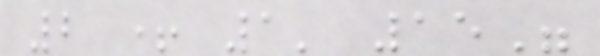2 + 1' 15"
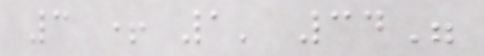3 + 1' 34"
